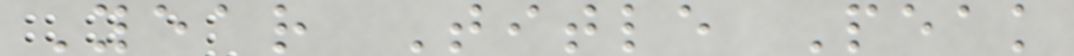Year Title Peak
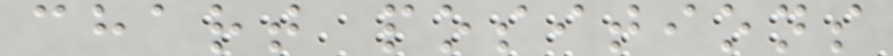chart positions
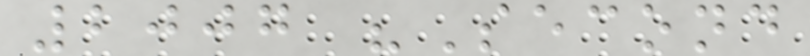2007 "Second
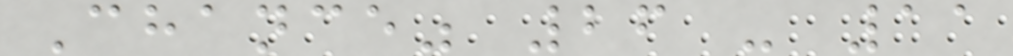Chance" 26 - 11
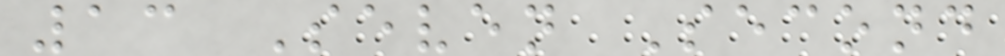13 Seven Second
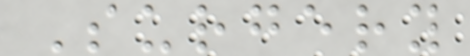Surgery
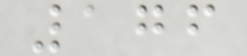176
